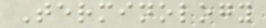Terminology
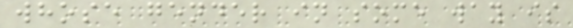whose gender in some way is
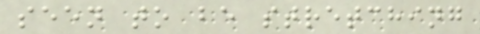seen to be stretching
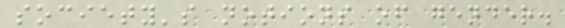society's notions of gender.
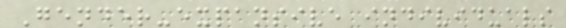Gender-expansive individuals
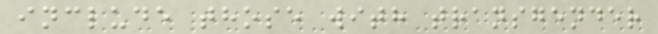include those with transgender
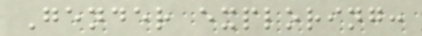Gender exploring:
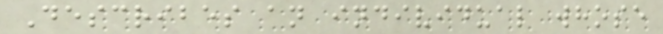Describes an individual whose
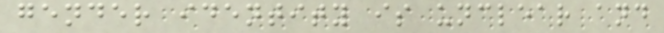gender identity is unclear and
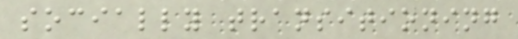socially transitioning
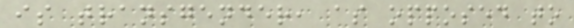is transgender, as opposed to
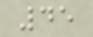45
